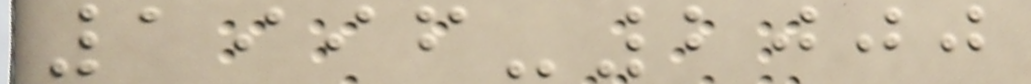1996-2000
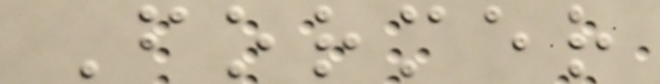Former
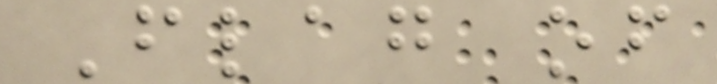Flag of
